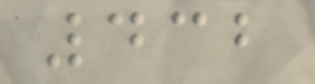432
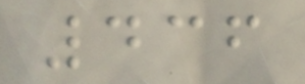436
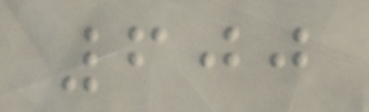600
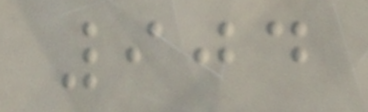904
